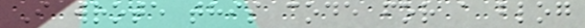I wrote this code for a blog
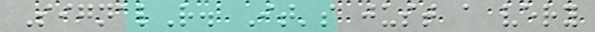SignalR. It's just a very
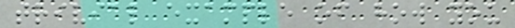trivial example of how you
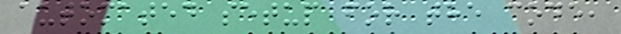automated setup for the code,
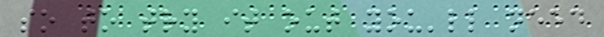so to try it out you'll need
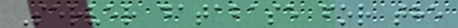Server database for the
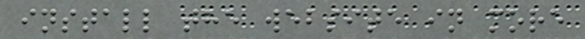install the website in more
